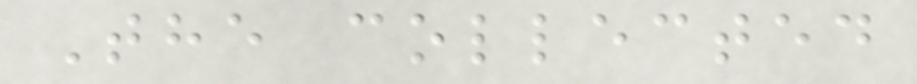The collected
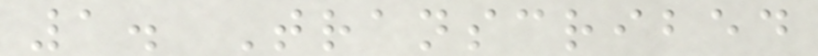1. Transcribed
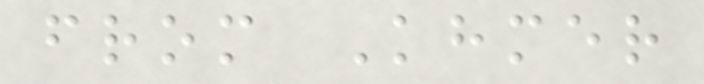from Khmer
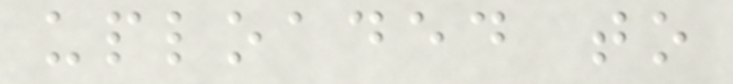uploaded to
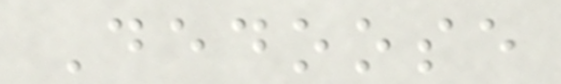Dedoose
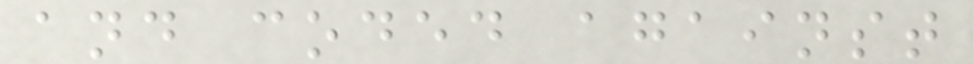and coded against
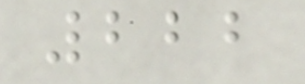222
